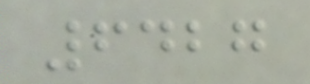6427
